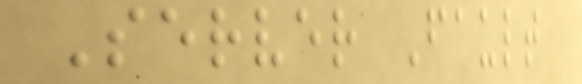Server Fault
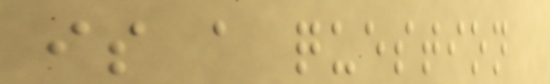is a question
